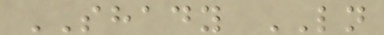SHADY LN
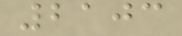2103
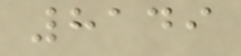8149
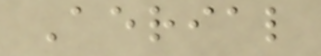Aerial
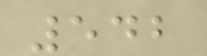542
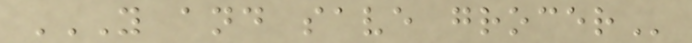Y AND SAVE GROCER
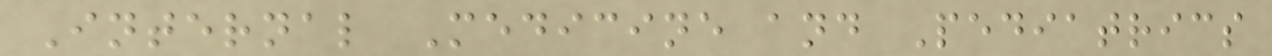Internal Medicine and Pediatrics
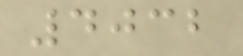4032
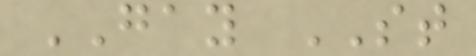GAY ST
